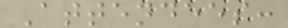Attendees:
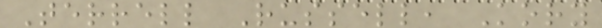Terrell Russell, Kory
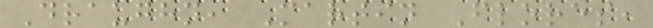Draughn, Martin Flores,
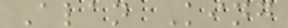Alan King
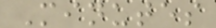Minutes
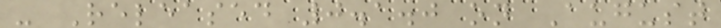- Released 0.1.0 on August
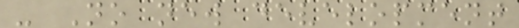- No new development
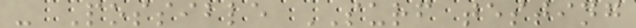- Possible SURF testing
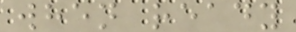when ready
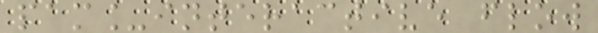pam_interactive flow
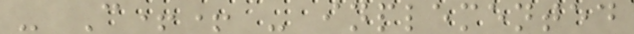- C++ - inplemented
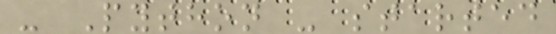- Python - started
